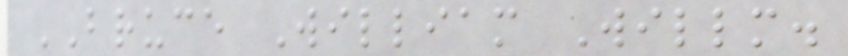BRUCE William Willm.
